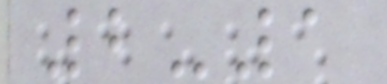2-1
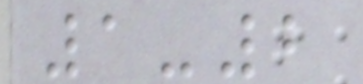1-2
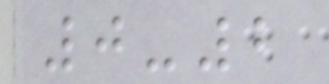0-2
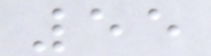55
